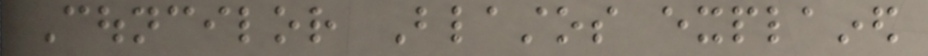Councilor Blastos explained
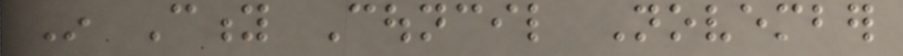In City Council November
